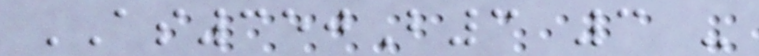AS350B3 3 -
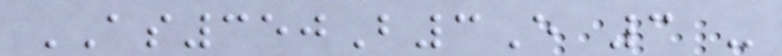AS350B3E 3 -
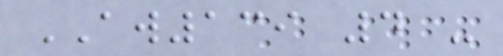AW139 4 -
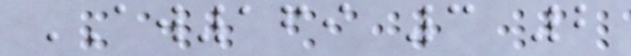AW169 3 2
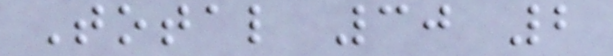Total 30 2
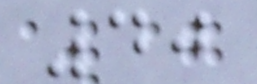40
